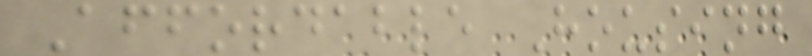Affordable Housing
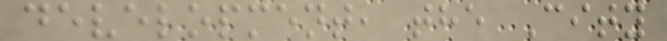development, the City
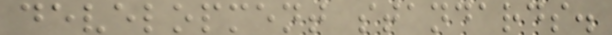development standards.
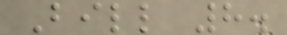Bill 8.
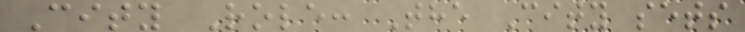City Role: The City sets
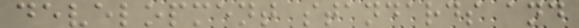development standards and
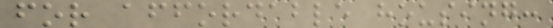for affordable housing:
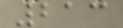213
